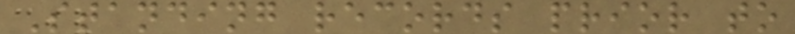Standing records prior to
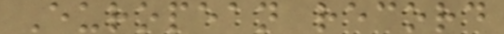European record
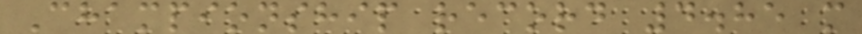Championship record 4.85 m
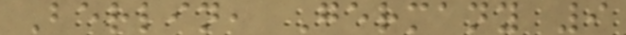Berlin, Germany 9
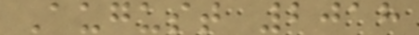August 2018
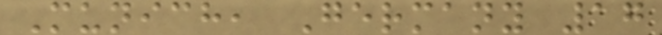Munich, Germany 17
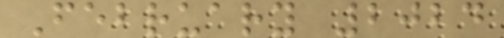February 2024
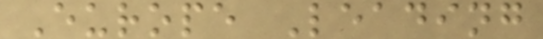Europe Leading
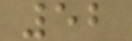52
